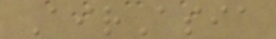AirAsia
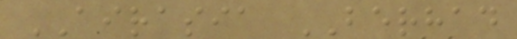AIRASIA BERHAD
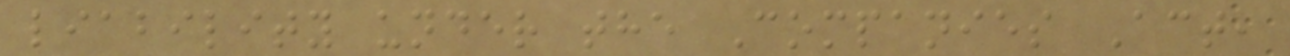liability under the Companies Act,
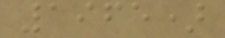1965)
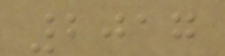2017
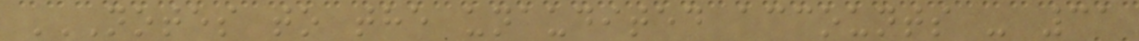NOTES TO THE UNAUDITED ACCOUNTS - 31
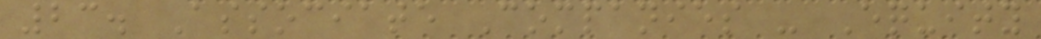23. Associate Companies - Equity
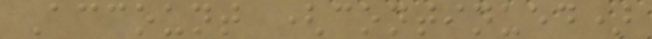Account (continued)
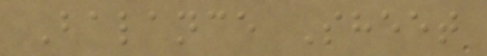Balance Sheet
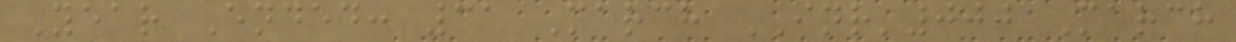Year Ended: 31 March INR'000 March
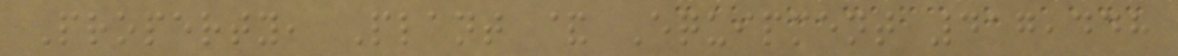Property, Plant & Equipment 417,448
